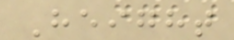Height
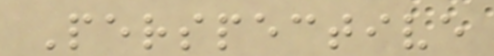Perspective
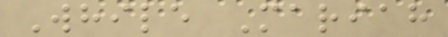While Mariah
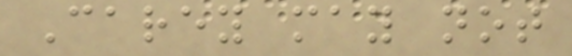Carey may not
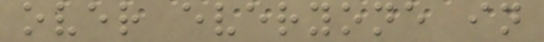over everyone in
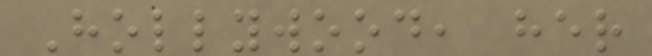Hollywood, her
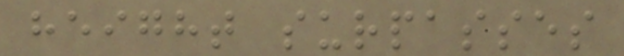height surpasses
